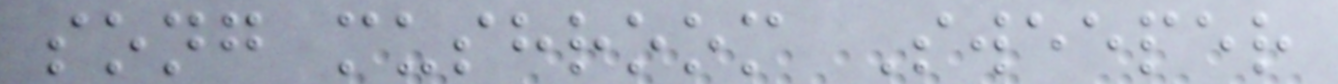song mushroom Sweeper
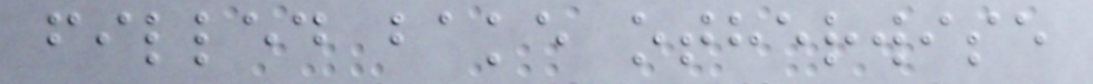filled bake otherwise
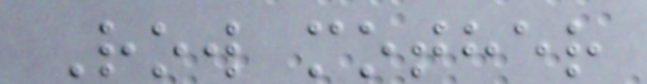Row mother
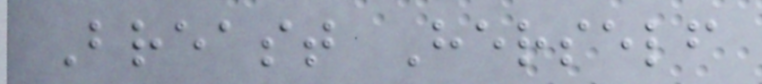Breast Herself
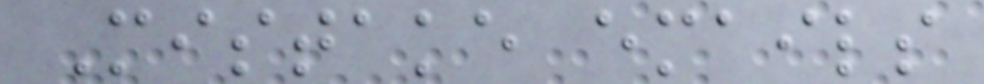Mistake emails
